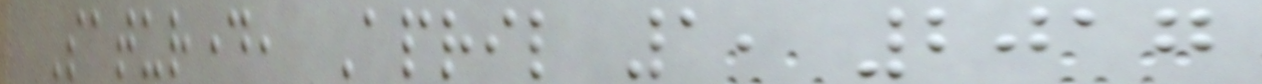Saturday, April 1, 2017
